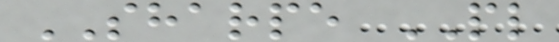SHARPE PL
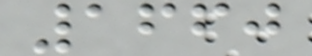1660
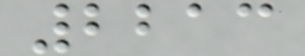2213
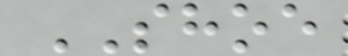SHOE
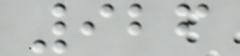926
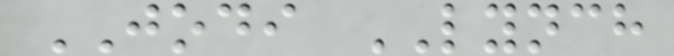JODI LYNCH
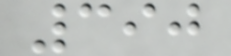390
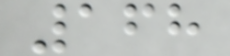168
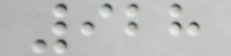928
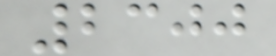2300
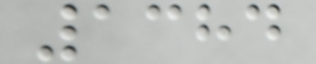1384
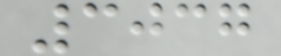3037
